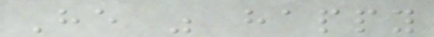He was happy
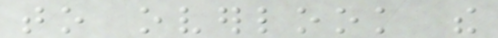to overlook the
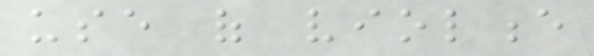use of violence
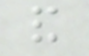and
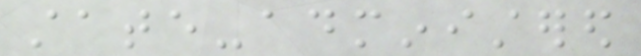state-administered
